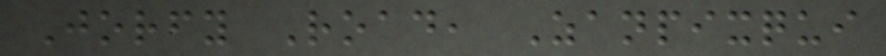Jorfy Road, Zanpixqui
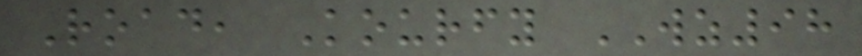Road, Kourfy WZ98
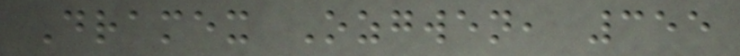Dramex Ozgwen, 355
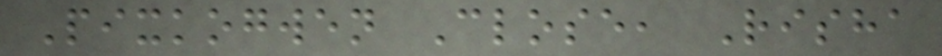Pixkogwen Close, Risha
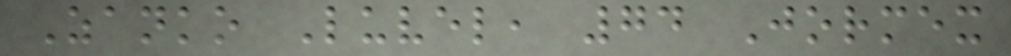Zanko Luvel, 74 Jormex
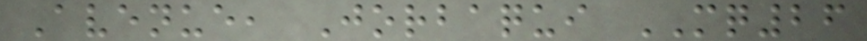Avenue, Jorbaqui MQ26
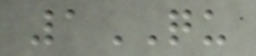1QU
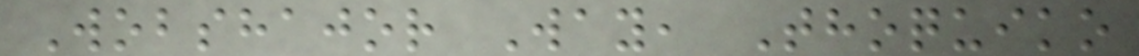Wobshajor Way, Thoquiko
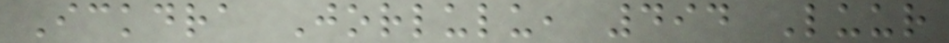Ickdra Jorlulu, 494 Luur
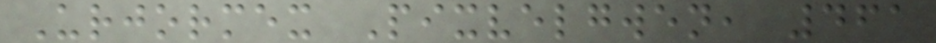Urjormex Pixvelgwen, 461
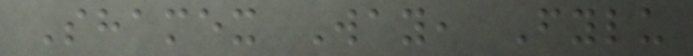Shamex Way, Fylu
